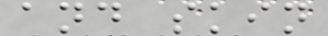and skin
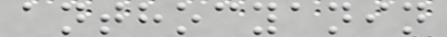anthocyanin
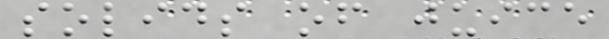solids of juice
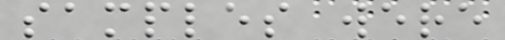samples were
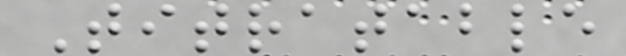Titratable
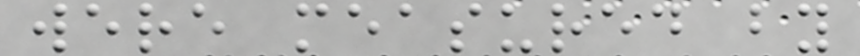were measured by
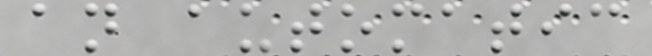an automatic
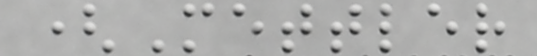(Mettler
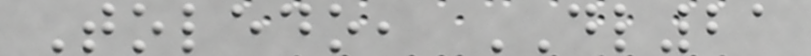Toledo, DL21
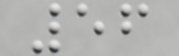56
